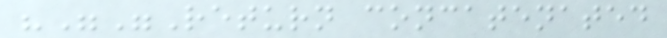"""Return concatenated
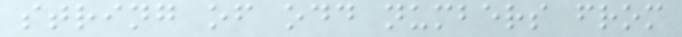string of odd numbers from
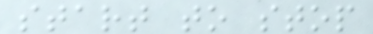start to stop
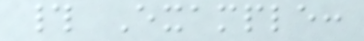# Example:
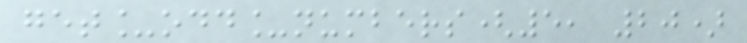get_odd_numbers(5, 20)
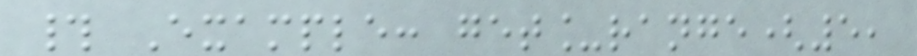# Example: get_range(5,
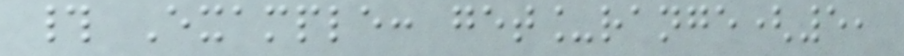# Example: get_range(5,
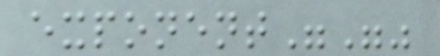exponent"""
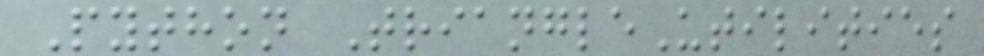Python TriangleUtilities
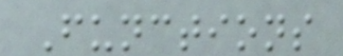Functions
